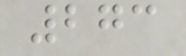273
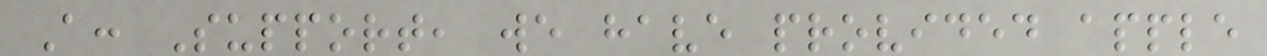A: Support, we have provided apple
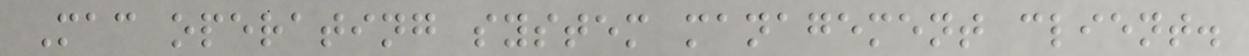Mac operating system management client.
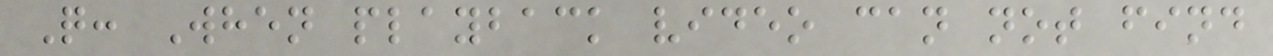Q: When playback video can not find
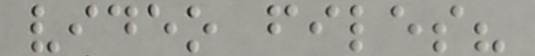video files?
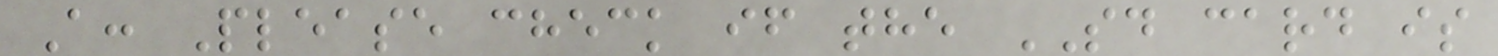A: Please check if the SD card is
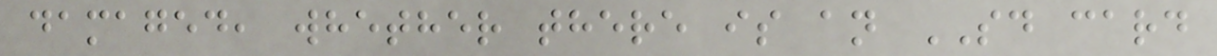damaged, whether there is an SD card
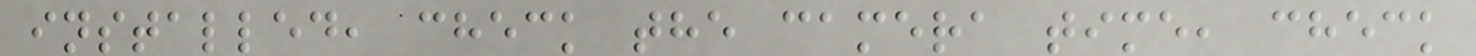installed, check the camera time, check
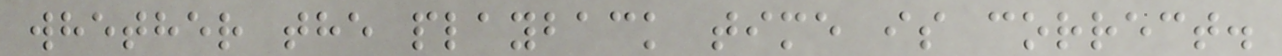whether the playback time is correct.
